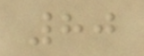80
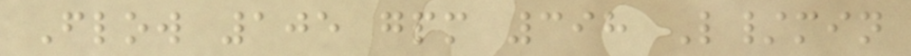Flow 105 gpm 398 L/min
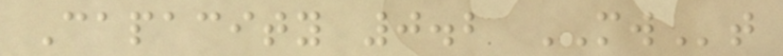Capacity 0.2 MWt
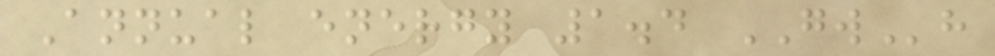Annual energy 1.4 GWh
